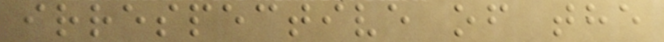irrespective of the
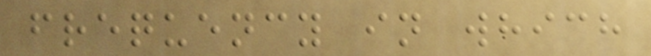frequency in which
